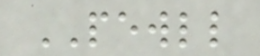PEWLL
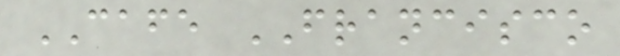CAFE FRANCISCO
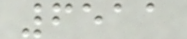6511
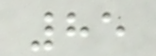85
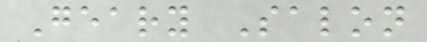Geary Salon
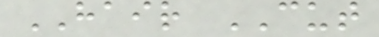HAIR CUT
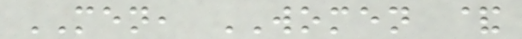MEN, WOMEN &
